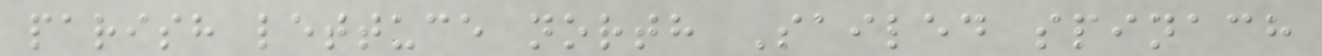parish lettuce north Sailed spinach
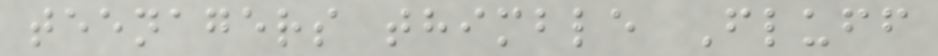teenagers thimble Fluff
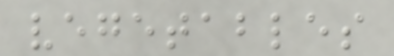vegetables
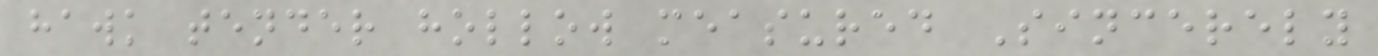hawk tender hollow measured Sincerely
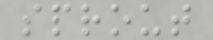sprout
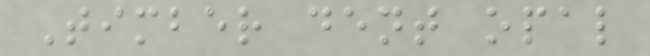Timber dent opal
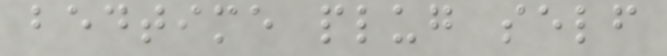bedtime plug self
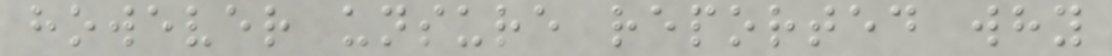however unsure reported why
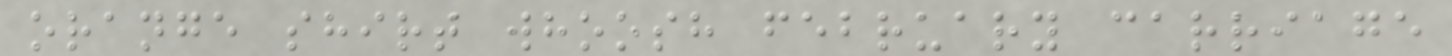orange shirt whoosh february carriage
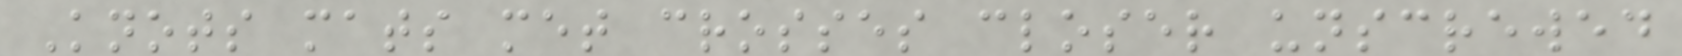Knots mats met crosses closer unscrewed
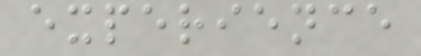experience
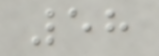58
